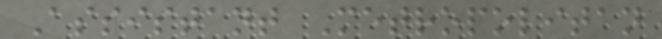Assistant Metropolitan
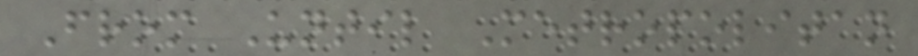From Until Metropolitan
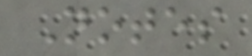Notes
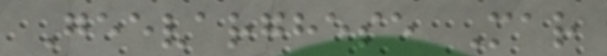Geevarghese Mar
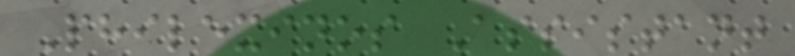Philexinos Assistant
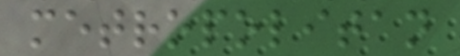metropolitan
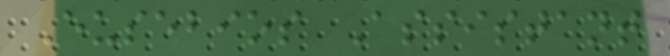Eusebios Assistant
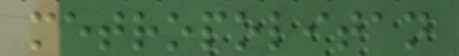metropolitan
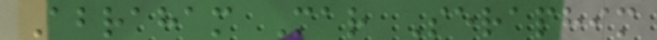Abraham Mar Seraphim
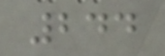244
